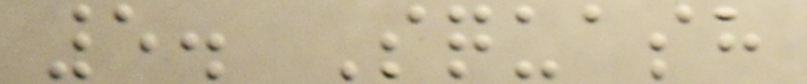5. Squash
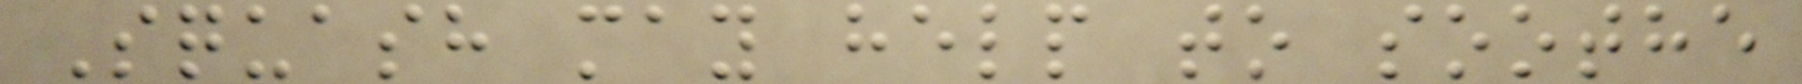Squash may help to soothe
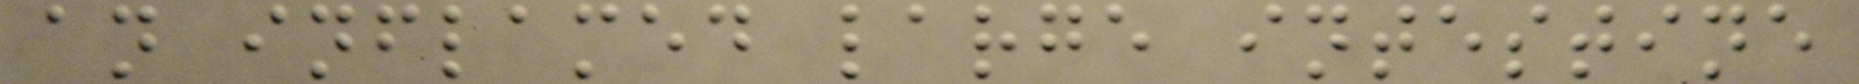an inflamed large intestine
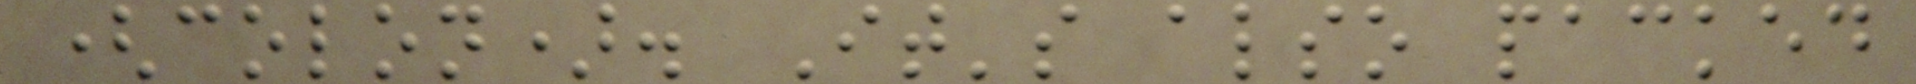(colon). It's also packed
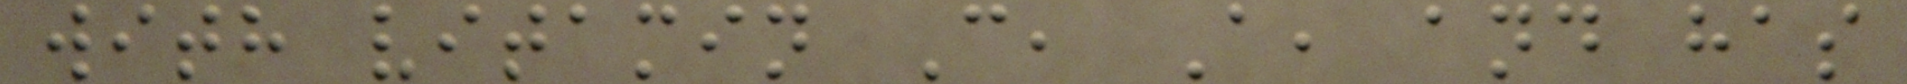with vitamin C, A, and has
